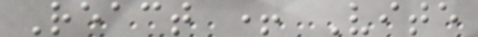React + Vite
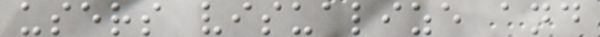users visualize and
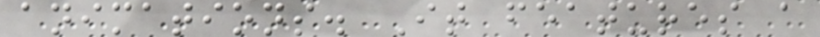animations. It features a
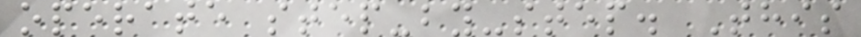operate step-by-step. This
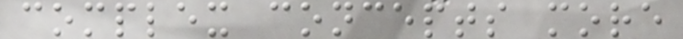complex concepts more
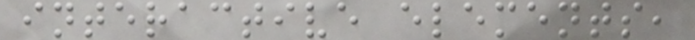interactive elements,
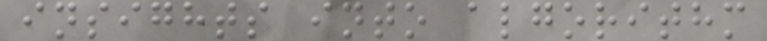insights into algorithm
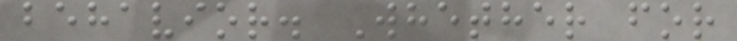behavior. Whether for
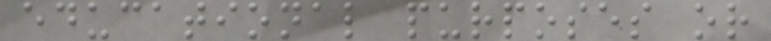educational purposes or
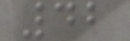42
